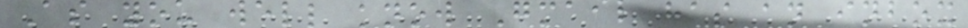As you well know Gmail has an inbox
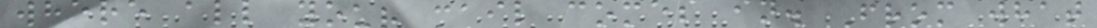where all your mail comes in. From what
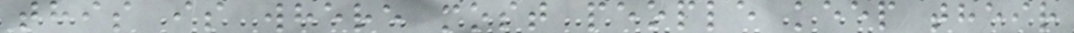this is where most people keep their
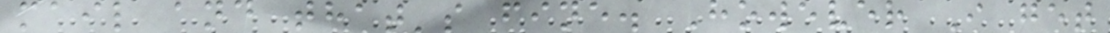mail and that's fine. However I get
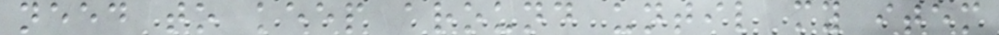need to keep around until my item
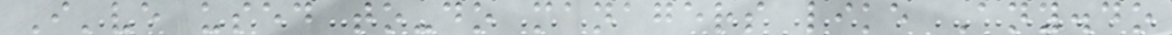I've used to-do managers like Any.do
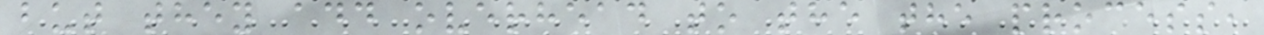but they add overhead to the the process,
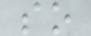so
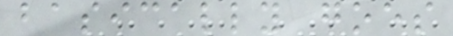basically goes
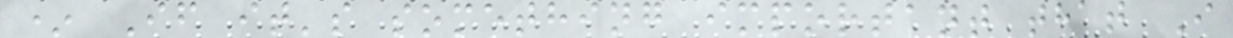* If it's something important that I
